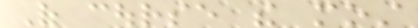Of course the most
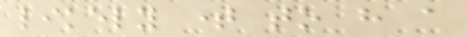likely time to have a
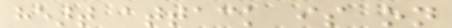heart attack is on
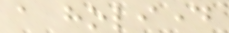a holiday
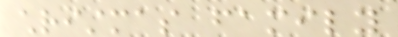christmas family
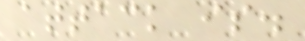attack is.
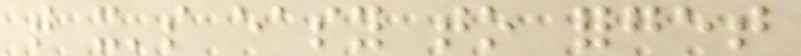that it's easy to forget
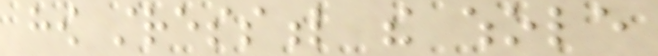how stressful the whole
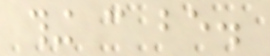thing can be.
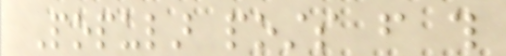Popular posts from this
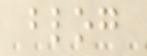blog
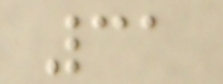31
